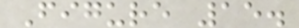Figure 15.
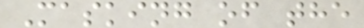Masking of the
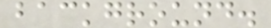background.
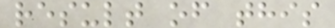result of this
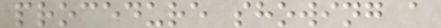procedure showing a
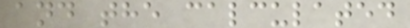and the calculated
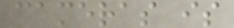cameras is
